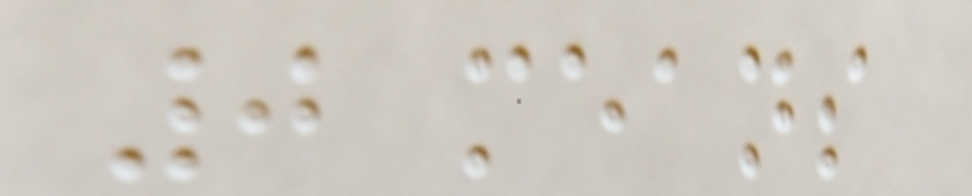0 means
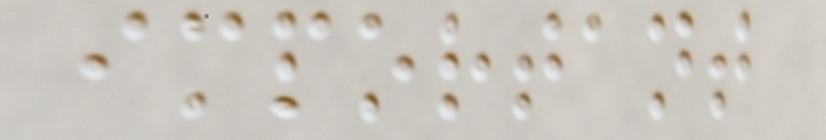important
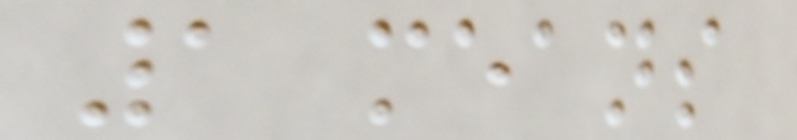1 means
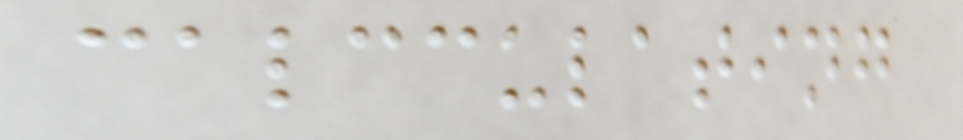calcculating
